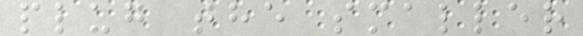plug the smaller
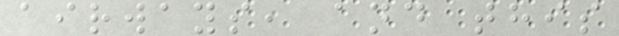airways, and this
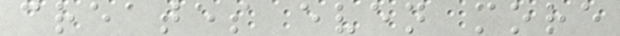creates even more
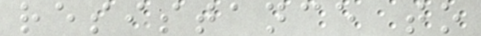resistance to
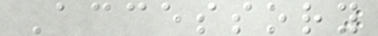Accessory
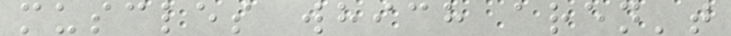muscles which aren't
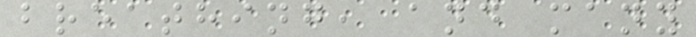breathing, and many
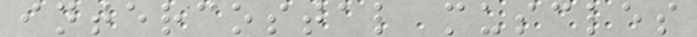intercostal muscles
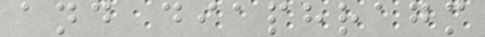and diaphragm
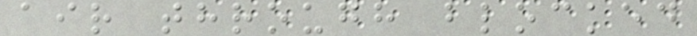air through blocked
